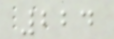224
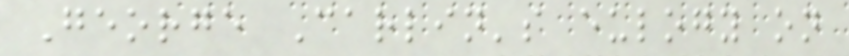George Carlin's eulogy on
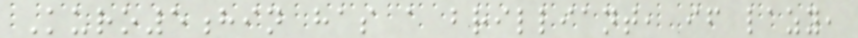Kuro5hin has a brilliant, if lazy,
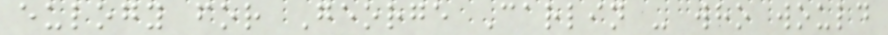eulogy for George Carlin - who would
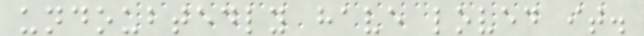undoubtedly have loved it.
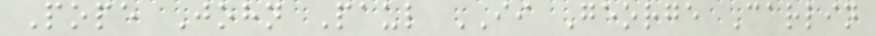Pope John Paul II George Carlin
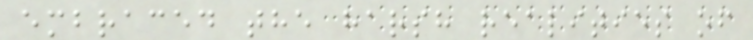embraced the harsh realities of
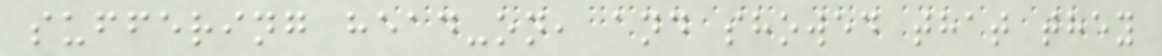suffering head-on, and showed that they
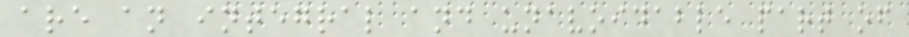are an integral and unavoidable part of
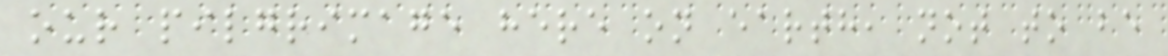our pilgrimage here on earth, not to be
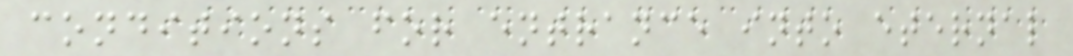conditions for entrance into eternal
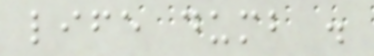life dumb .
